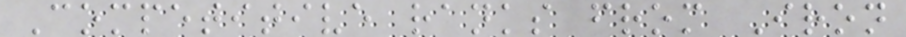Competitive ranks from Iron
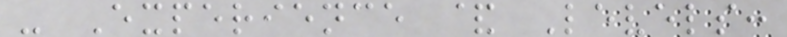- Experience & Levels:
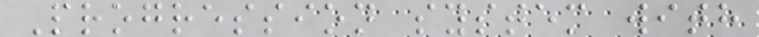Progression system with
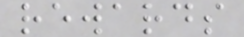rewards
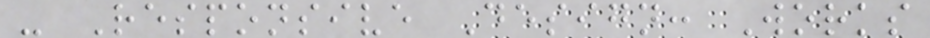- Responsive Design: Works
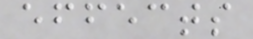effects
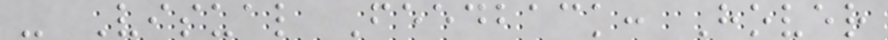- Visual Feedback: Hover
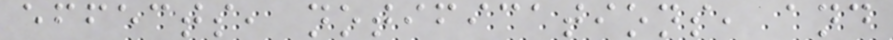effects, notifications, and
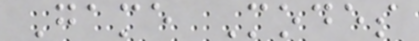Game Modes
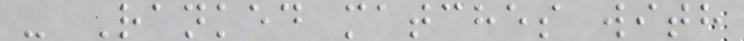- Ranked matches with
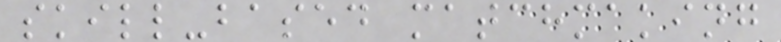skill-based matchmaking
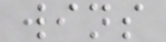wins
